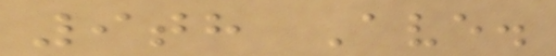9th Ave.
